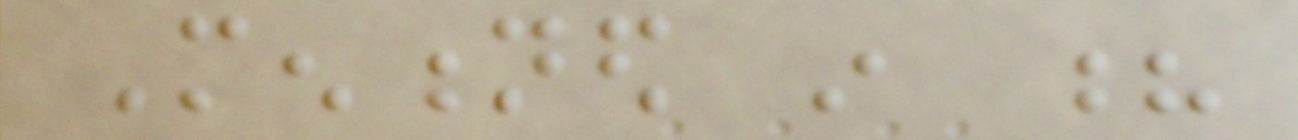Mentioned in ?
